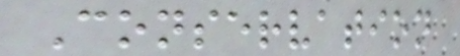Conservation
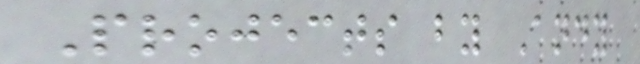Projects by Andy
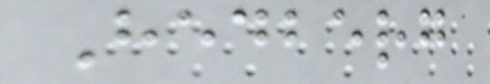Hedberg
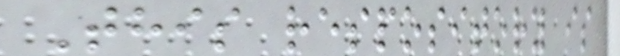This respository is
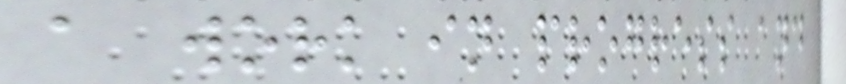a work in progress and
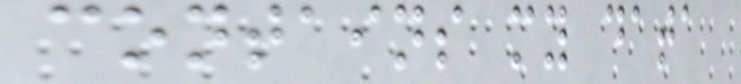contains my data
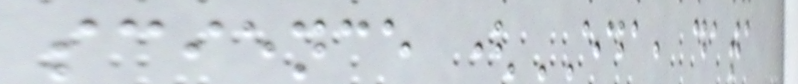science (EDA, data
